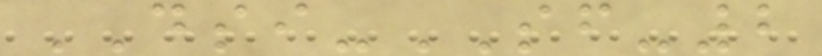DSI-SF-2
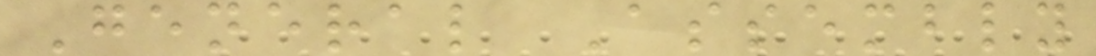General Assembly
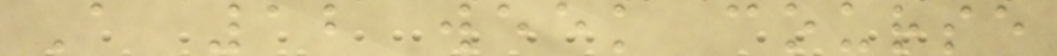A 12 week course
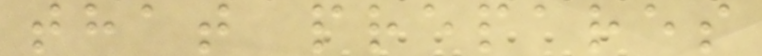that prepares
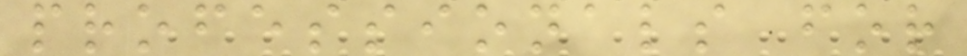professionals for
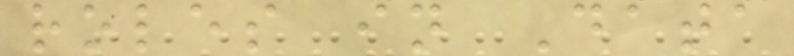roles in Data
